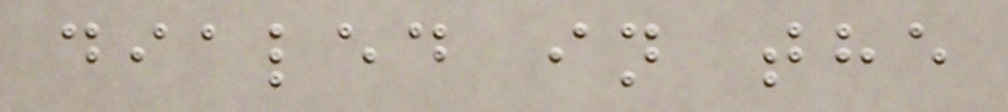dialed in the
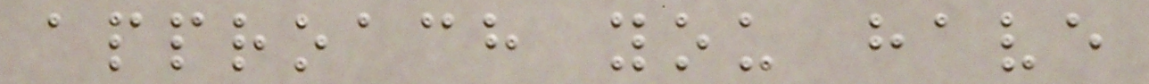approach you have
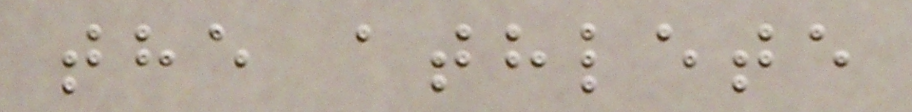the athlete
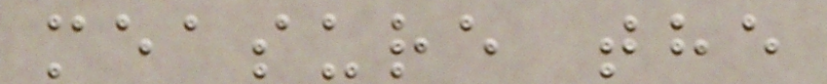measure the
